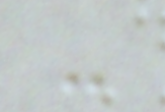-
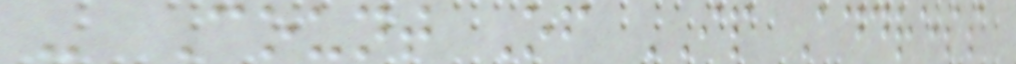- Count Of IP Address
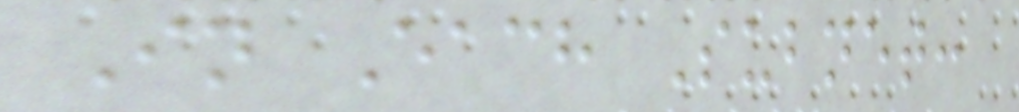In Each Subnet:
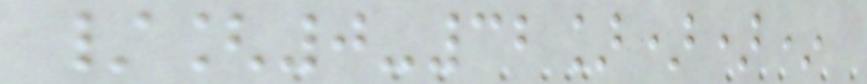/[0-32]))*
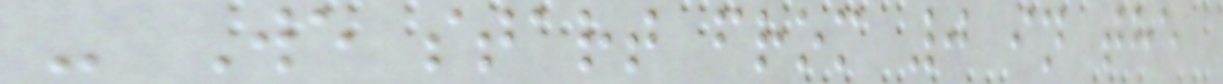- We start from 0 in the
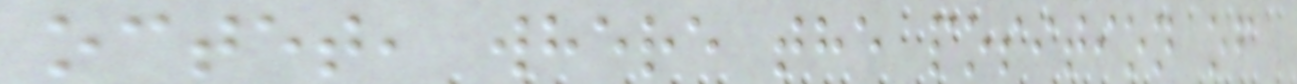octet, where the position of
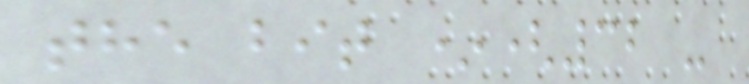the bit *(32 -
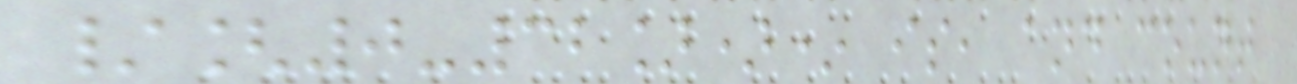/[0-32])* is, and count
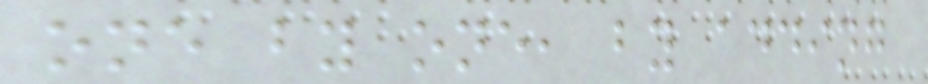one by one, by adding
